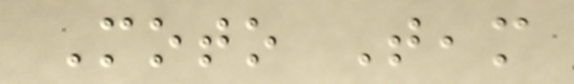Moto Team
